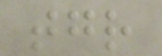together
